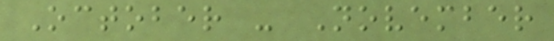October - November
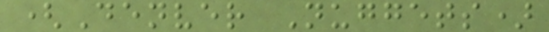(Denver Nuggets)
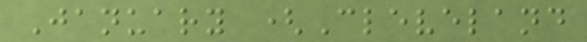January (Cleveland
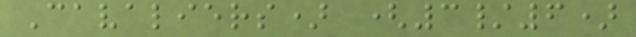Cavaliers) (3/6)
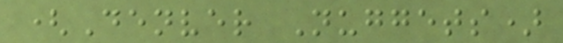(Denver Nuggets)
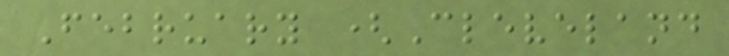February (Cleveland
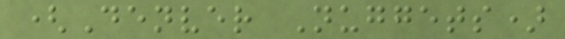(Denver Nuggets)
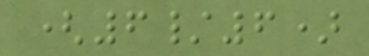(6/6)
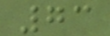73
